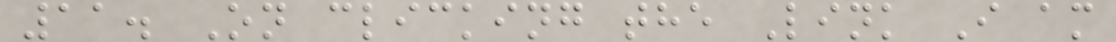11. On clicking the Link I am
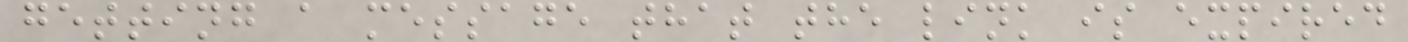getting a message that the link is expired
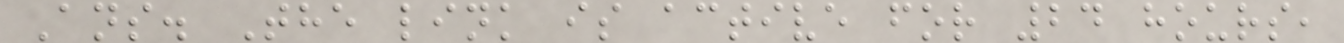Ans. The link is active for 24 hours,
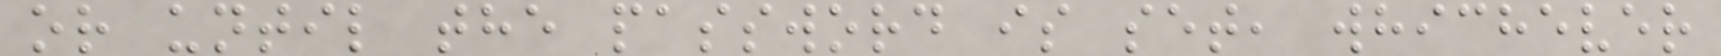or until the password is set, whichever
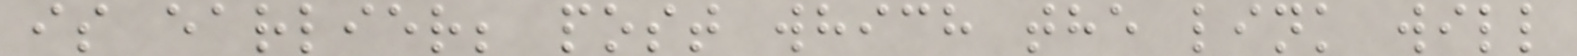is earlier; post which the link will
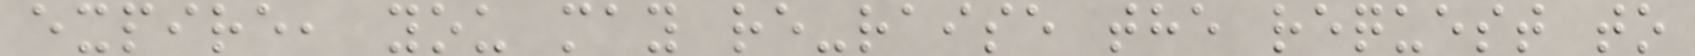expire, you may re-raise the request to
